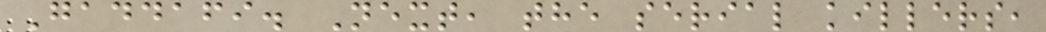Gaddafi. Next, the serial killers,
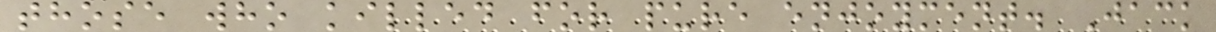those who killed for pure enjoyment. Jack
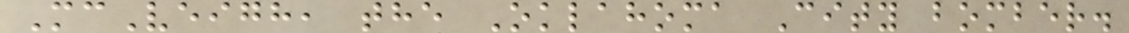McVeigh, the Oklahoma City bomber.
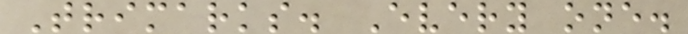Trimarks. Every one.
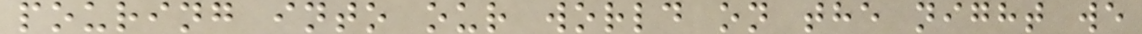pouring into our world on the night we
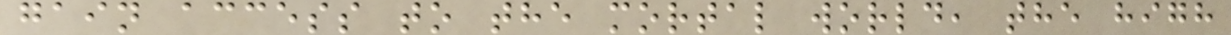gain access to the mortal world, the high
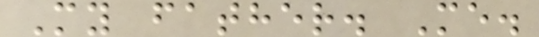My father. Me.
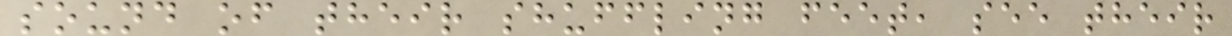sound of their shuffling feet, see their
